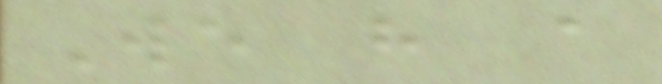We have a
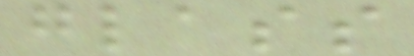glass
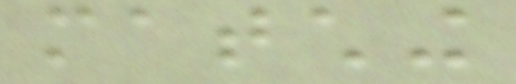matching
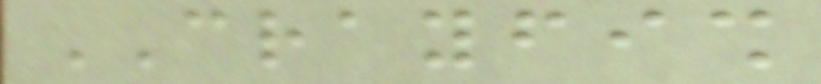CRAYFISH
